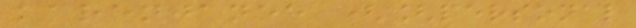karenjanee ([personal
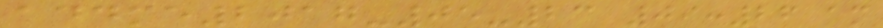addme2017-05-23 09:26 am
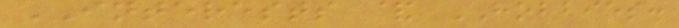INTERESTS & HOBBIES:
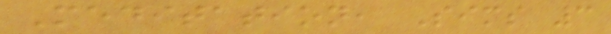Meditation, Sims 3
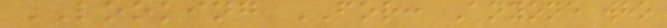LOOKING FOR: Anyone who
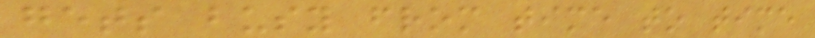gets busy from time to time
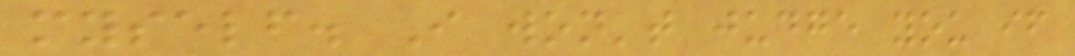myself. I won't judge you if
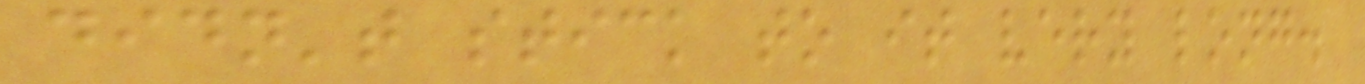didn't stick to it very long.
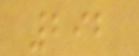292
